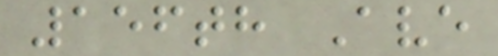156th Ave
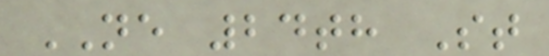NE 24th St
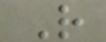R
